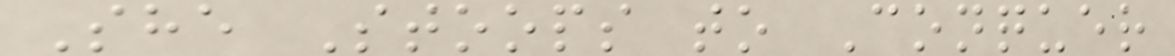She Stoops to Conquer
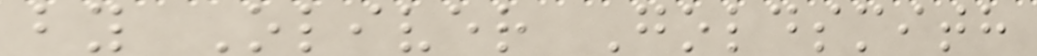by Oliver Goldsmith
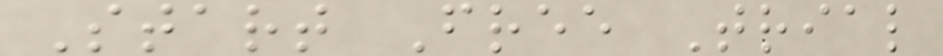Start Free Trial
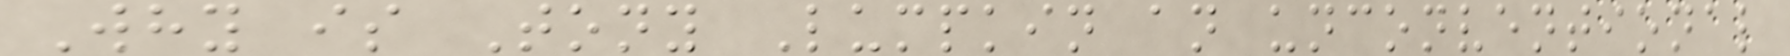Why is Tony Lumpkin an unconventional
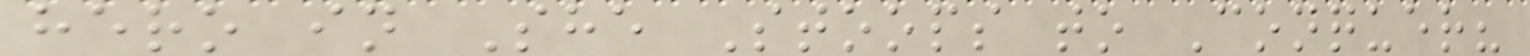hero in She Stoops to Conquer?
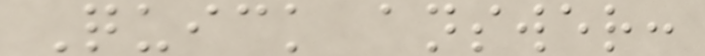Quick answer:
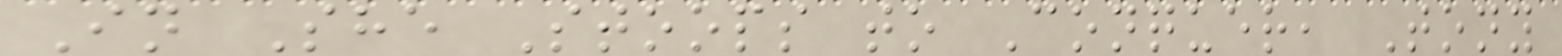In She Stoops to Conquer, Tony
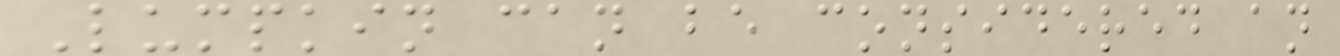Lumpkin can be considered an
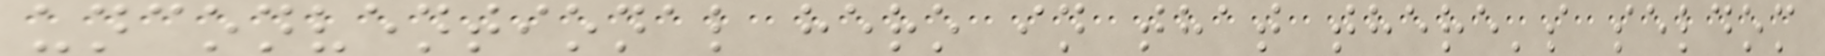unconventional hero in that there's seldom
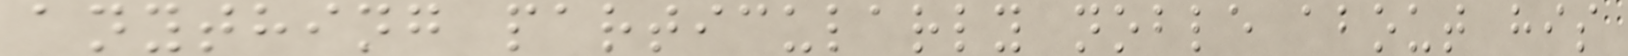anything particularly noble about his
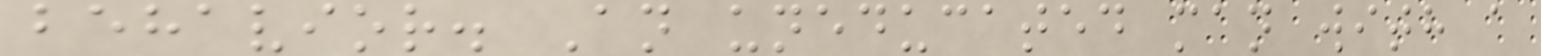behavior. An uneducated man with a
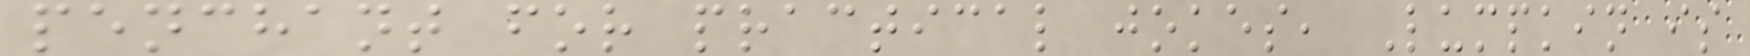penchant for practical jokes, Lumpkin is
